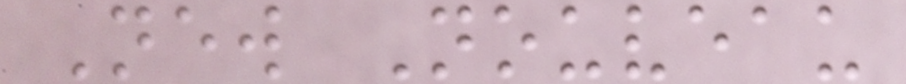New Nouveau
